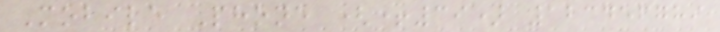Mobile Phone (+39) 123456789
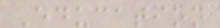Education
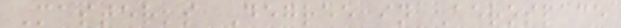Master's Degree in Aerospace
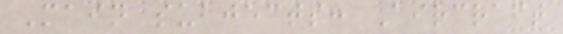Main subjects: Aircraft
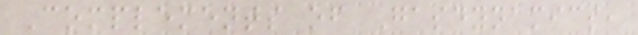Complements of Gasdynamics,
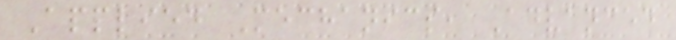Applied Mechanics, Advanced
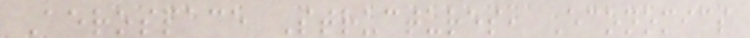Aerospace Structures, Economics
